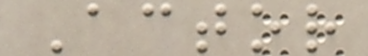Actor
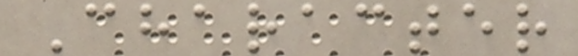Character
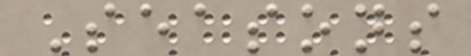Seasons
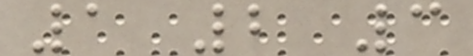1 2 3
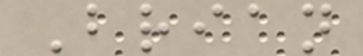Brian
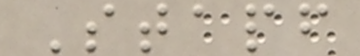Stapf
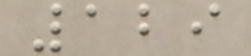129
